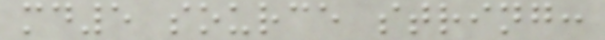md5 source string:
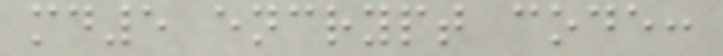md5 encrypt code:
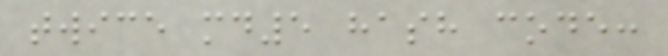twice md5 hash code:
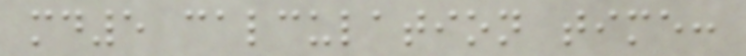md5 calculation time:
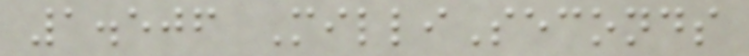1.506 MilliSeconds
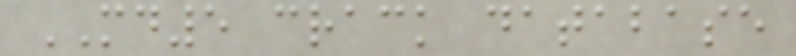MD5 crack database
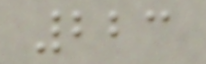223
